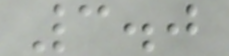3.0
